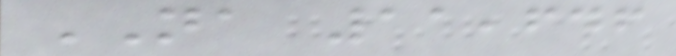NA 11,646
